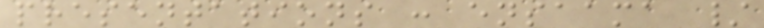presentations : ensaama /
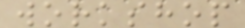workshop
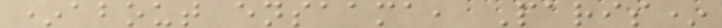*about ensaama, Paris*
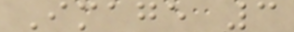Image 3
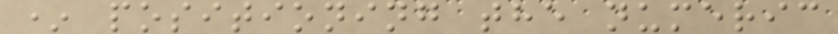* positioning the numeric
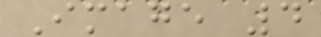Image 4
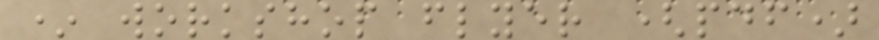* workshop flyer (pdf)
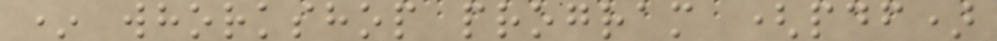* whorkshop program (pdf)
